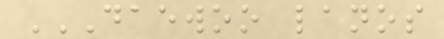DAEWOO LANOS
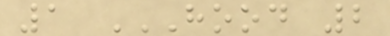1 HOOD 2
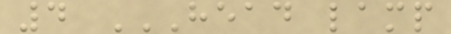4 HEAD LAMP
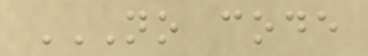NO CODE
